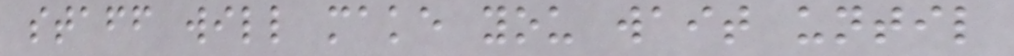staff will make you wait until
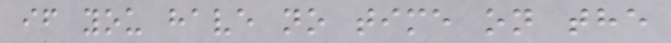if you have no time on the
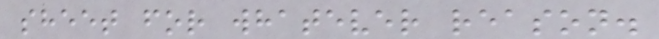sheet for whatever reason.
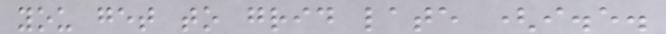you get to grid late (i.e.
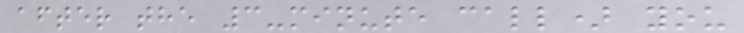after the 3-minute call) you
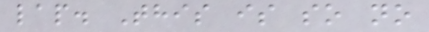lap. This is so no
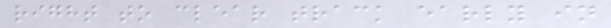right to clear track early in
